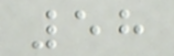58
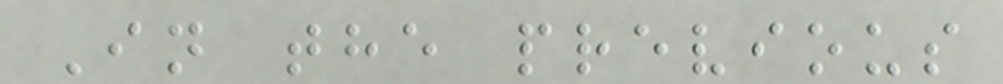In the previous
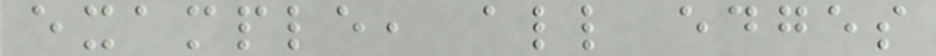example, all edges
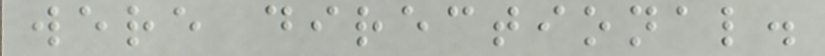were directional.
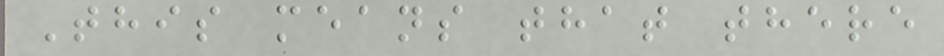This means that there
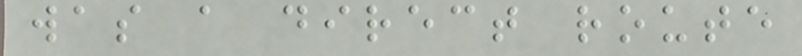was a direct route
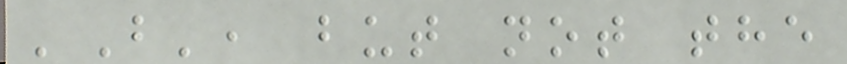'B', but not the
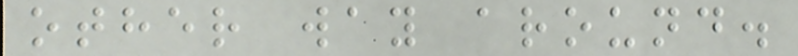other way around.
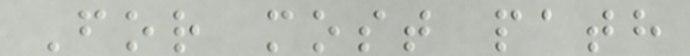For most path
